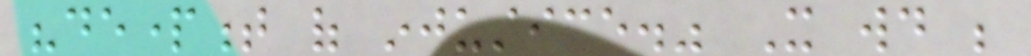"department of injustice." It would be
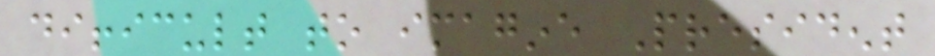difficult to imagine President
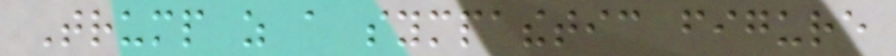Trump as a sympathetic figure
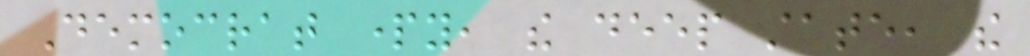Democrat party, the deep state, the
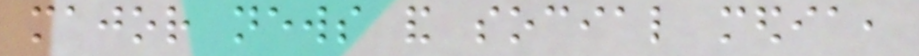major news and social media,
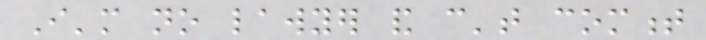I'm no lawyer and can't comment
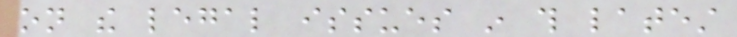on the legal issues in this latest
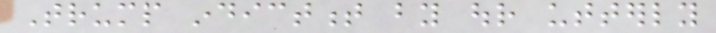Trump indictment by our utterly
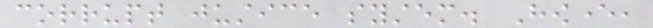corrupt justice system. However,
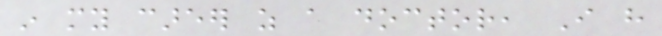in my career as a doctor, I have
